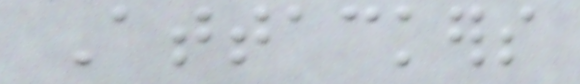Attackers
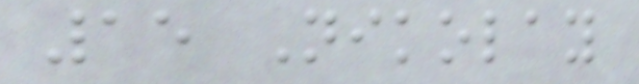15 Nikolay
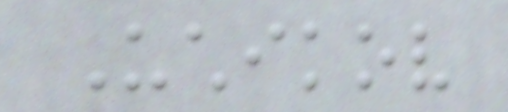Uchikov
